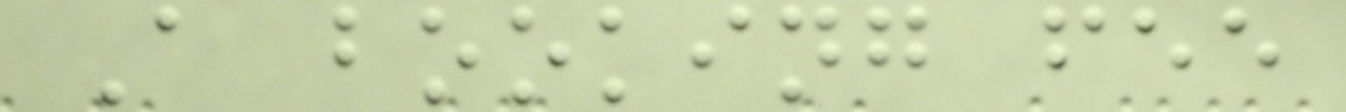A booking fee
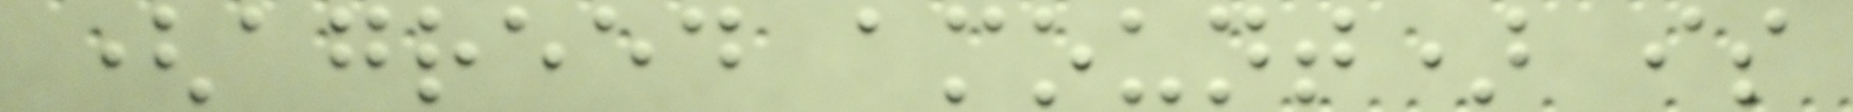(agreed amount) is
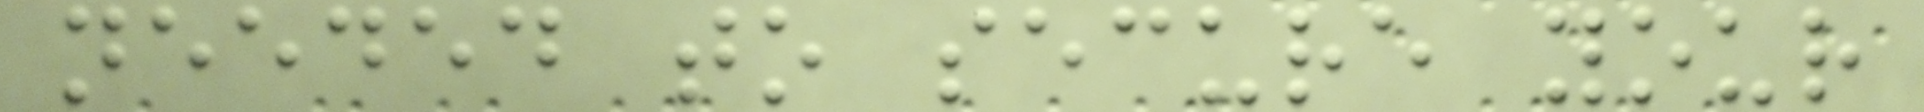needed to secure your
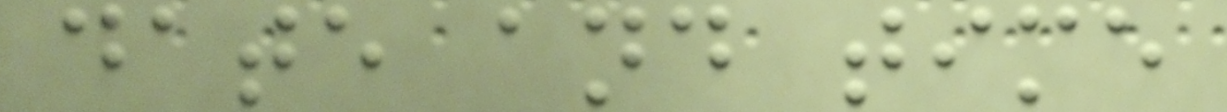date and time
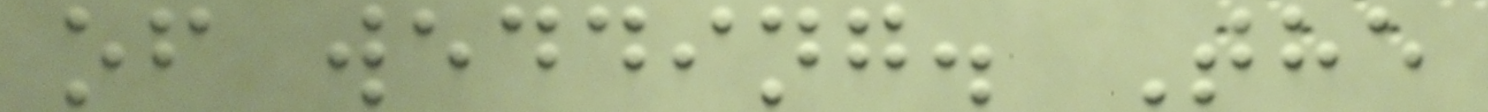of wedding. The
